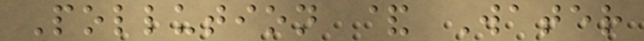Pollution & Water
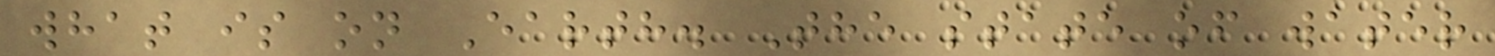what is on Earth. The state of water
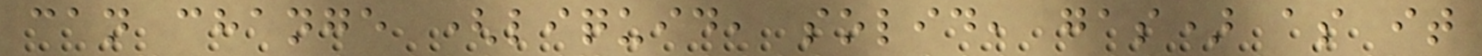can change (liquid, solid, gas) as it
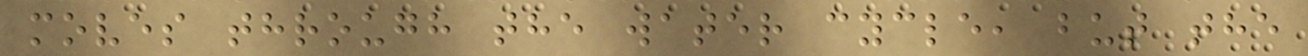moves through the water cycle, but the
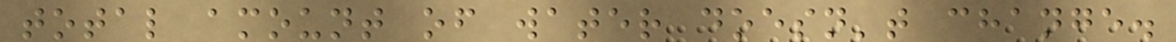total amount of water doesn't change.
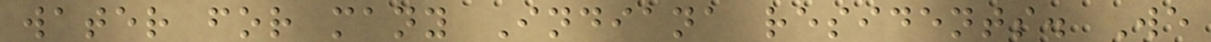water for many Indiana residents. We
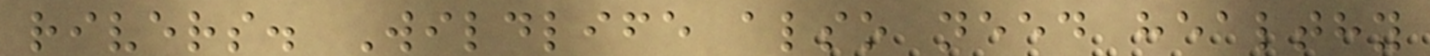rivers. Wildlife also need healthy
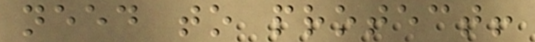need to protect!
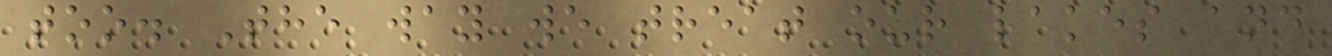too. The way we treat our lakes and
